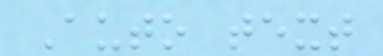Auto text
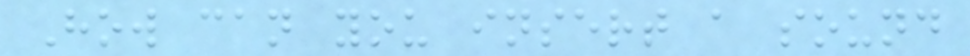How can you insert a sound
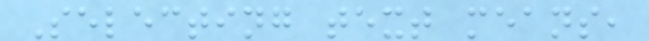Selecting text means,
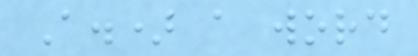A.) a word
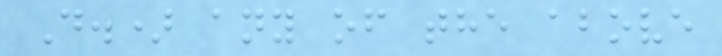D.) any of the above
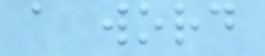a word
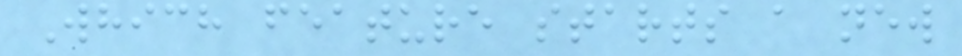Which feature starts a new
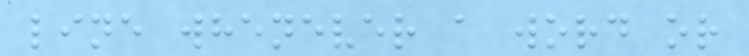line whenever a word or
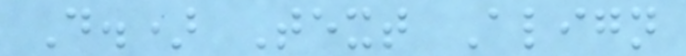D.) Text Align
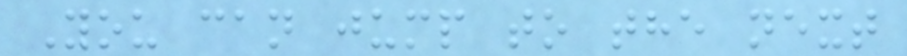You can jump to the next
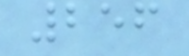256
